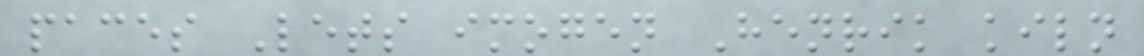paces Lets imogen Henrik kiln
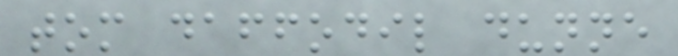tom daffodil dunne
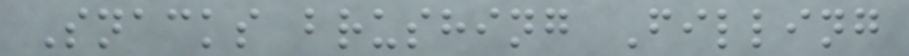Snacks brushing Filling
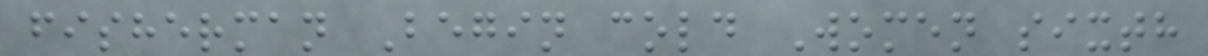fisherman Begin cold Women sixth
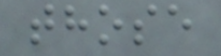those
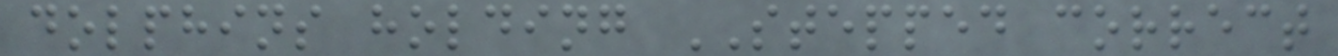dolphins holding STEPPED correct
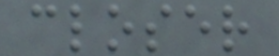closer
